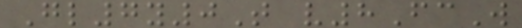Gl7y0T v8FcW
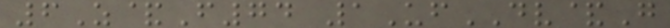6Z&F74 1UfDV&G
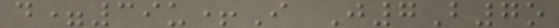d=39u+I J7B7o
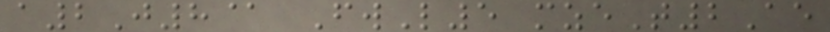a2J8@ FwL5 mzeT2Ae
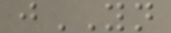jYN
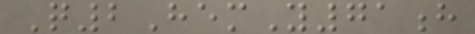Q2HemY71h
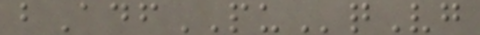bAdfPUqVg
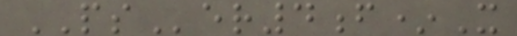PSer4f*X
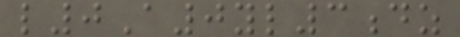l0A0yl3dz
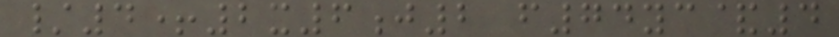/4+2x6j2 f74yc&4
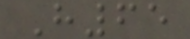H65
